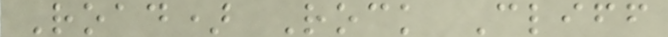Road) Rock Cliff
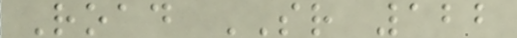Road SR 122
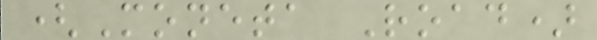(Moneta Road)
